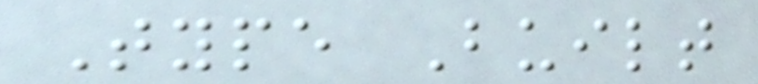Type Built
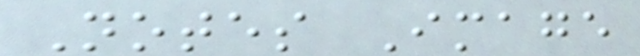Notes Image
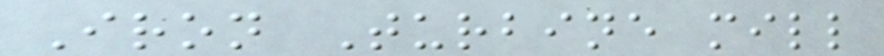Iron Turbine mill
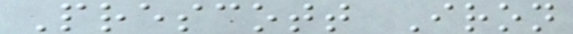Prescott Iron
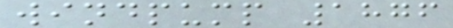windpump 1876
